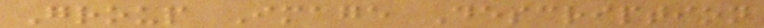Group Image Description
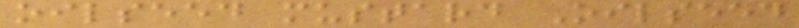oilseed mustard Oilseed
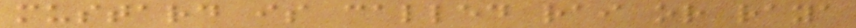mustard is called rai or raya
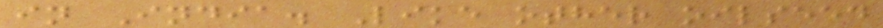in India. Like other oilseed
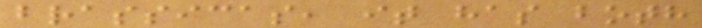brassicas, it has both
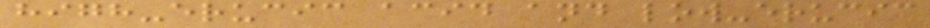high-erucic acid and low-erucic
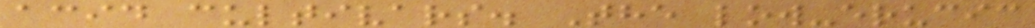acid cultivars. The low-erucic
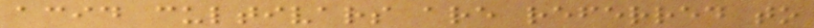acid cultivars are referred to
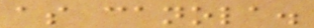as canola.
